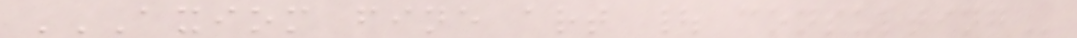AXIOM FINE ART | CONSULTING
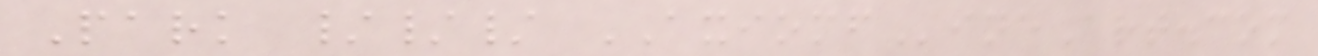Park /// AXIOMFineArt.com
